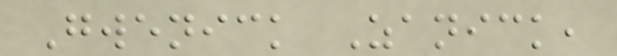Gwenick Zanick,
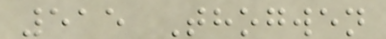515 Thogwen
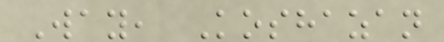Way, Koshazan
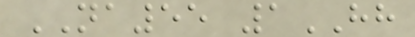NA55 1HH
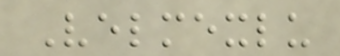Velmexlu
